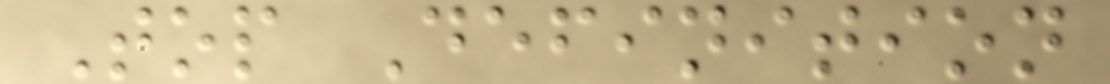Top Definition
